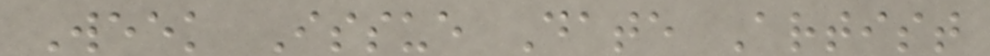Week Issue Date Artist
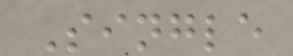Single
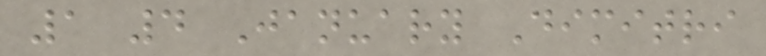1 4 January Dimitri
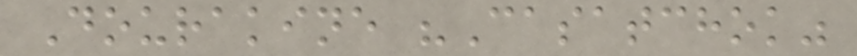Dourakine "Casatchok"
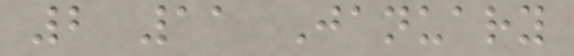2 11 January
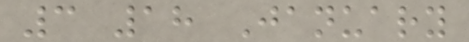3 18 January
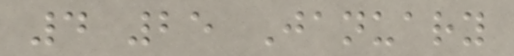4 25 January
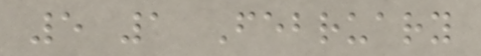5 1 February
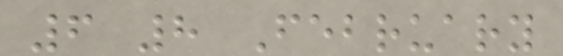6 8 February
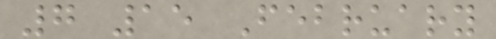7 15 February
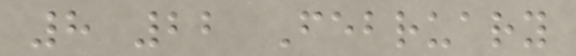8 22 February
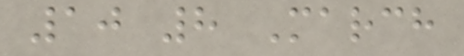10 8 March
